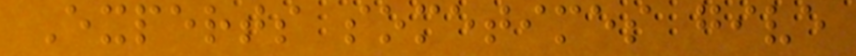Experts sometimes give
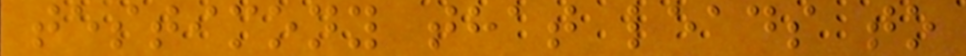testimony that leads to
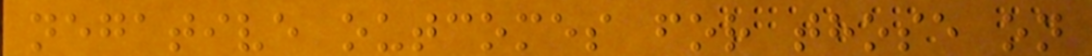negative outcomes for those on
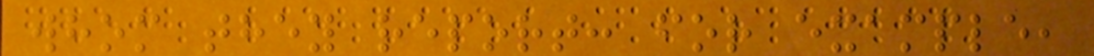whom they report: for example,
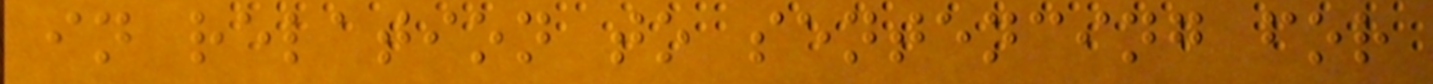in relation to sentencing for
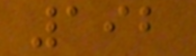192
